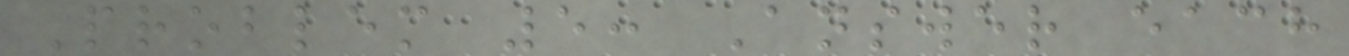Problem 5: Answer each
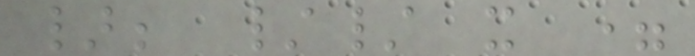}; // x =
